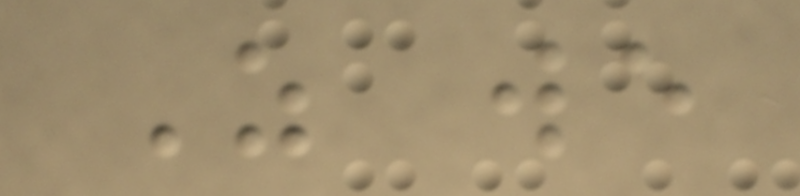As we
